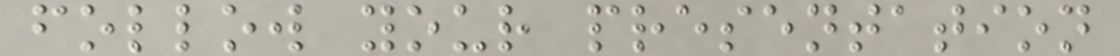follow your presentation
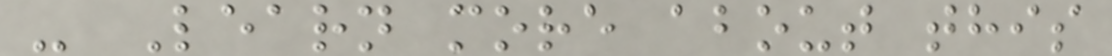- Learn more about this
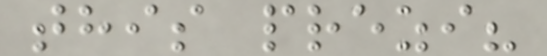this prezi?
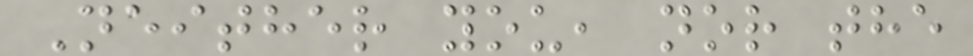Neither you, nor the
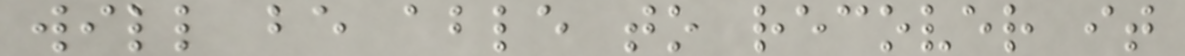will be able to recover it
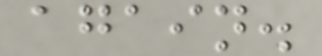again.
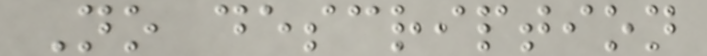No description
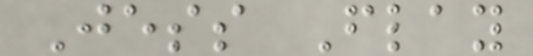Jess Flay
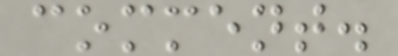comment.
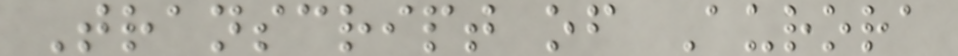Transcript of Aurora
